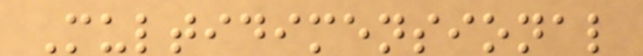Multidimensional
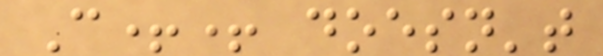C++ doesn't
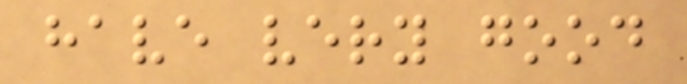have very good
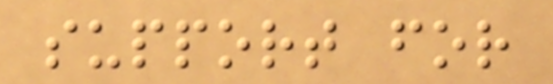support for
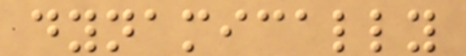dynamically
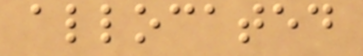allocated
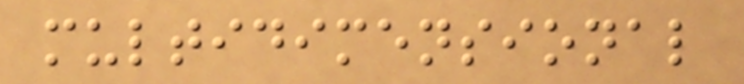multidimensional
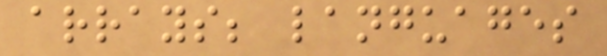arrays; languages
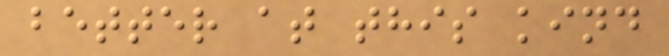better at this kind
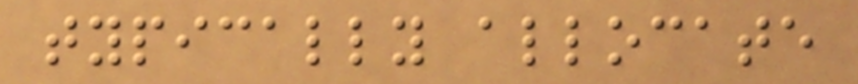typically allocate
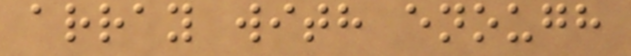array with enough
